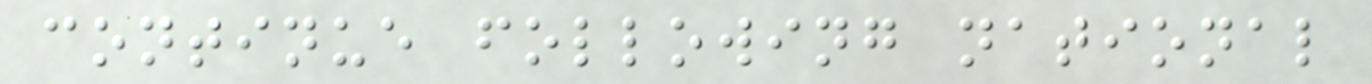continue following national
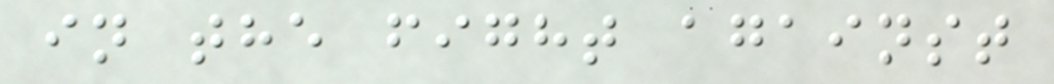in the fight against
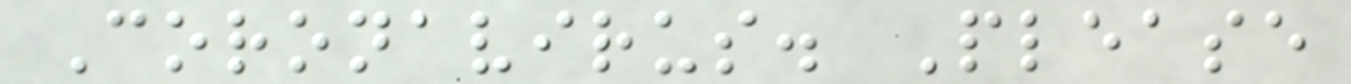Coronavirus. Please
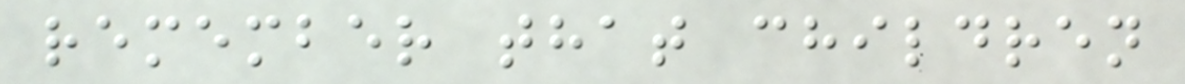remember that children
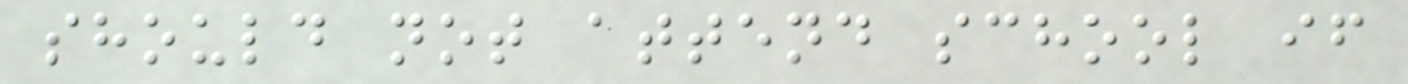should not attend school if
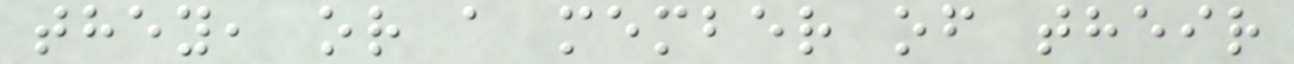they, or a member of their
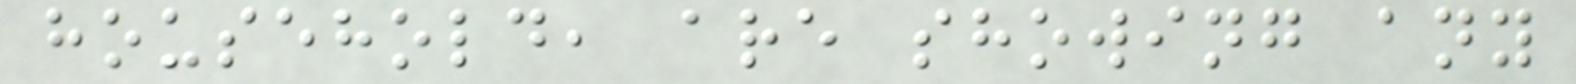household, are showing any
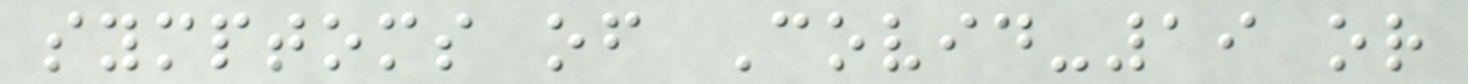symptoms of Covid-19 or
